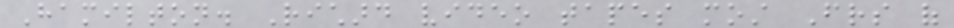Hamilton. Richard video tapes most Friends of
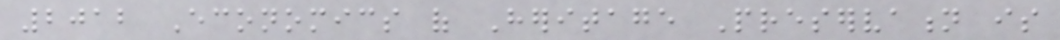2012 Economics of Heritage Preservation is
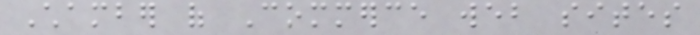Chamber of Commerce web sites
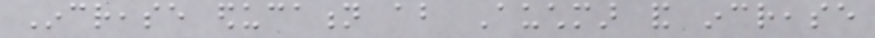Increase education about Auchmar and increase
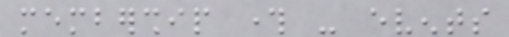membership through - events
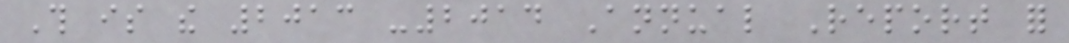This is the 2013 -2014 Annual Report for
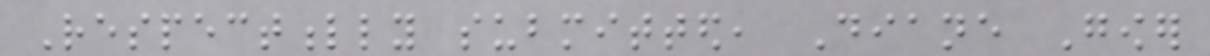Respectfully submitted, Diane Gower
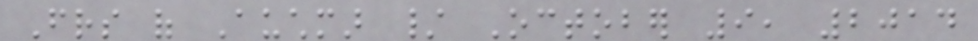Friends of Auchmar / October 9, 2014
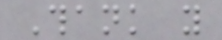Thank you
